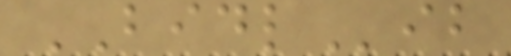BIDLib
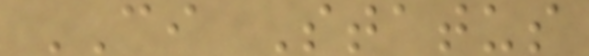CI Status
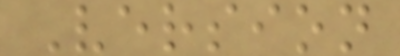Version
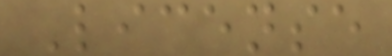License
